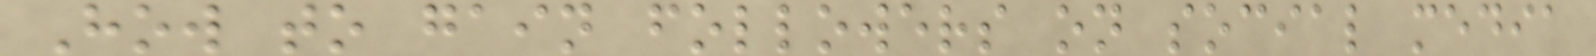How to gain followers on social media
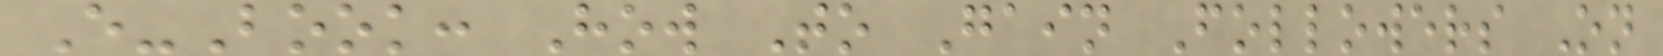E-Book: How To Gain Followers On
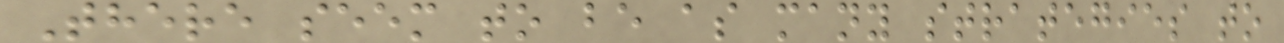There seem to be as many strategies to
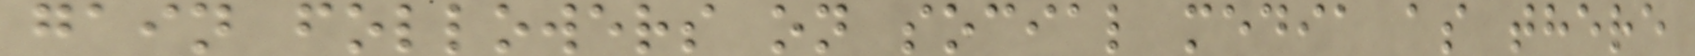gain followers on social media as there
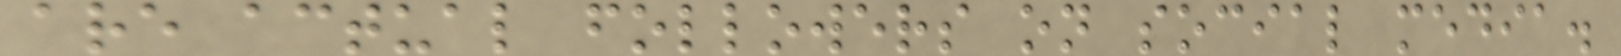are actual followers on social media.
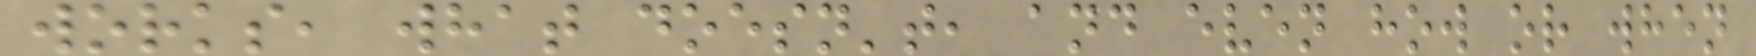works, what doesn't, and even how or when
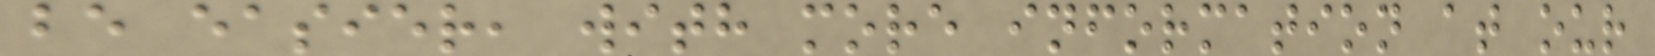be easier, with more information at our
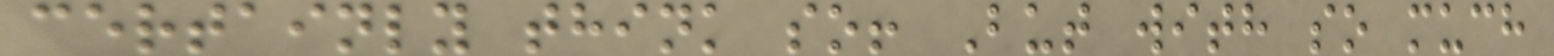certainly think so! But with so much
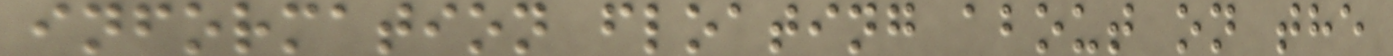information floating about on the
